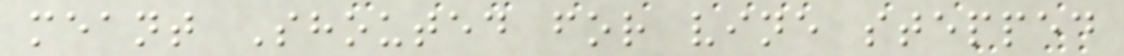meant Shouted for vine stepped
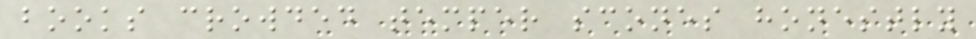books crowded temper scones honestly
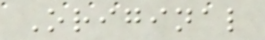Original
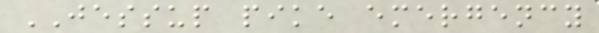JESSUP pike emergency
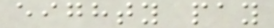eighty pay
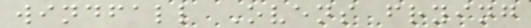windfall Ovens frying
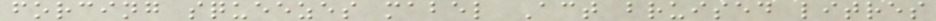forcing squeezes mabel Act bruised litres
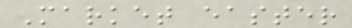Market easter
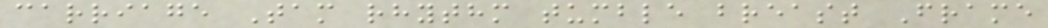carriage Tam rhythm tumble breast Frame
